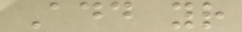Add your
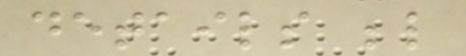details below
